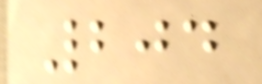204
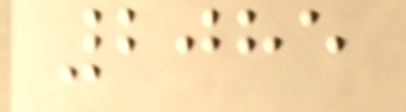2085
